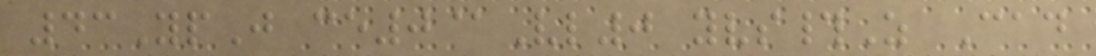43YpJ ce0@Vl0 yvs#Z Cad
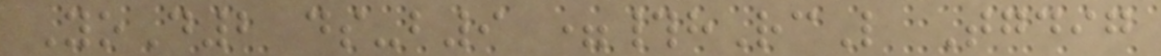YoD2 ds-b9 =#hRcL Tgdig
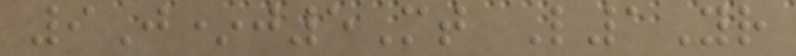9J*j5Mt L1Yr
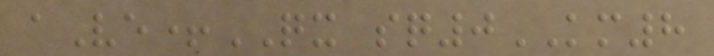aVe+QX sq0KM8
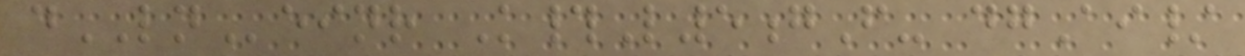dLNeinr K#L5gF- dgAi/
